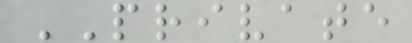PRIVATE
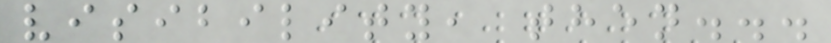visibility, then...
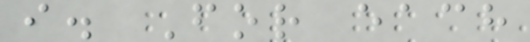i. For each
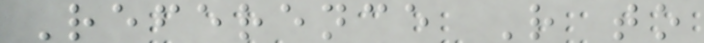Reference R to
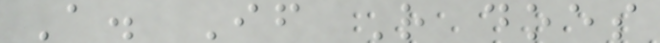A. If R does
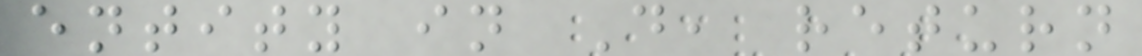entity in D, return
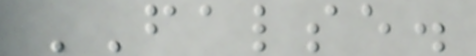FALSE.
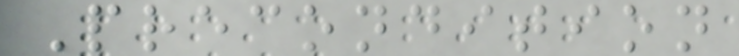Precondition
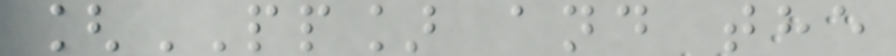[PP] and the
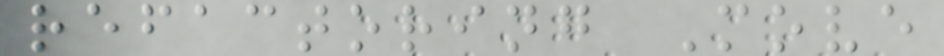refactoring Move
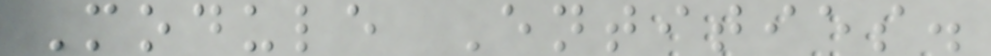Module Entities.
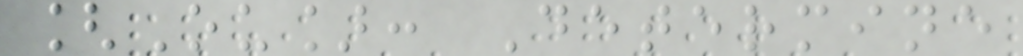[Ou]: Determine
